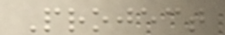Project
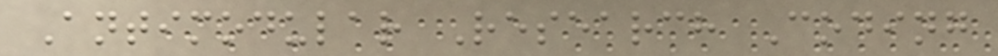Antimodular Research Coding
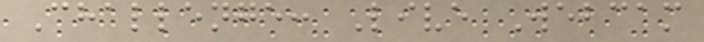Challenge: Live Webcam
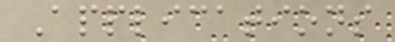Applications
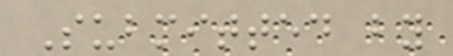Submitted by
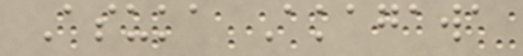Asuka Akagawa
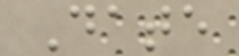Date
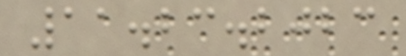11.23.2023
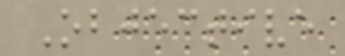Objective
